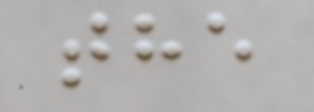the
